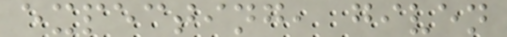expecting, given
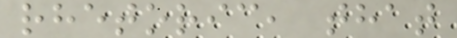rhetoric, that
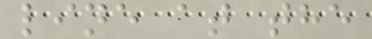line at the
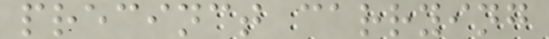precinct carrying
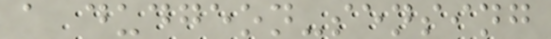a dudgeon-sensing
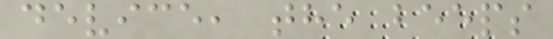device, the beeps
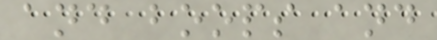and boops and
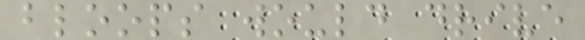bloops would drive
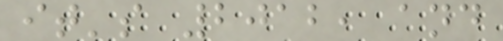it's 2012, and
